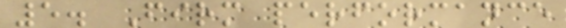5. Firm performance
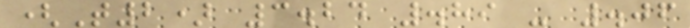(T2) 3.24 .89 - .06
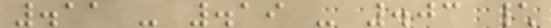.11 - .19 - .03 \
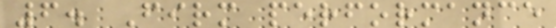6. Firm performance
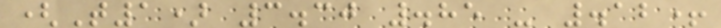(T1) 3.30 .85 - .12+
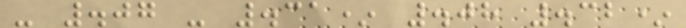- .07 - .31* .08 .32*
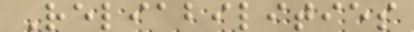Reliabilities
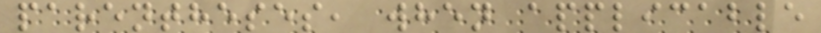parentheses, when applicable
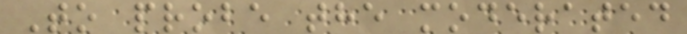To probe the moderated
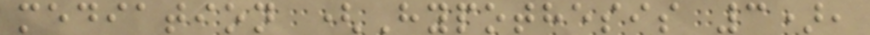mediation (Hypothesis 3),
